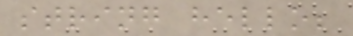string hello;
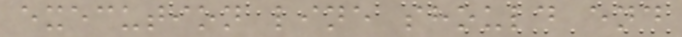execution line should end
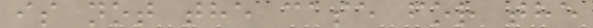is not the case for the
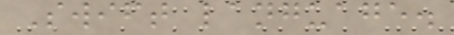Swift language.
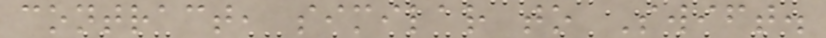contract, similar to Swift.
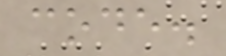code.
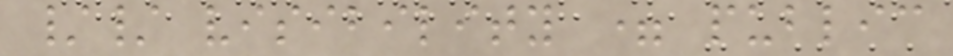// visibility = public
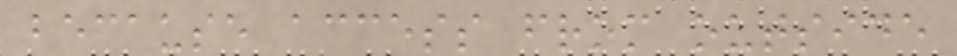because access from outside
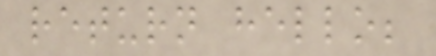return hello;
